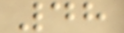48
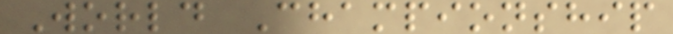World Championship
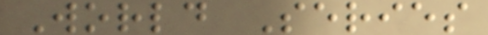World Series
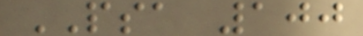PSA 100
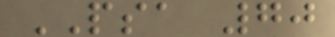PSA 70
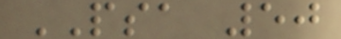PSA 50
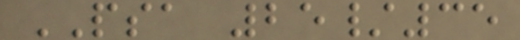PSA 25/35
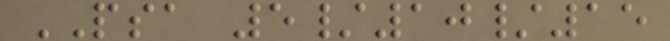PSA 5/10/15
